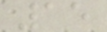15
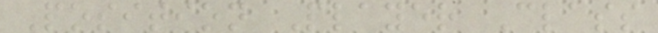Position Player Class
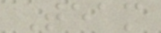Team
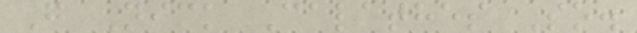G Nick Calathes So.
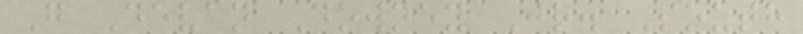G Devan Downey Jr. South
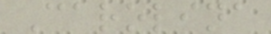Carolina
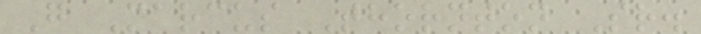G Marcus Thornton Sr.
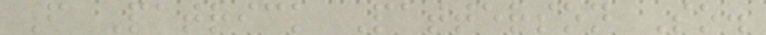F Patrick Patterson So.
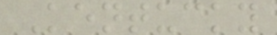Kentucky
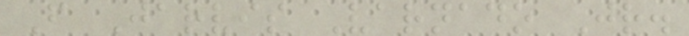F Jarvis Varnado Jr.
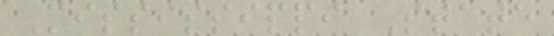Mississippi State
